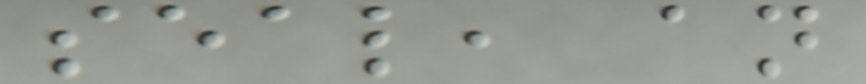seal, an
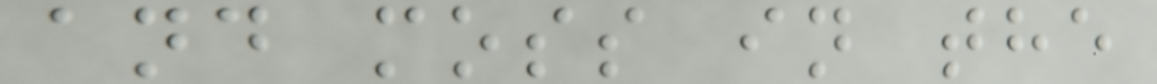and moss in the
